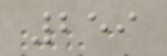259
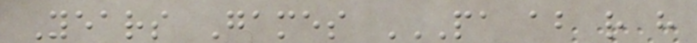Years Games PA AB R H
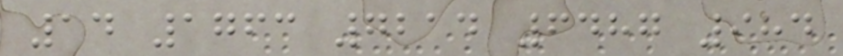14 1763 7214 6487 984
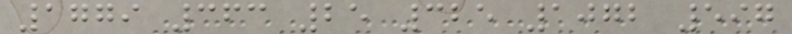1779 363 25 325 1072 597
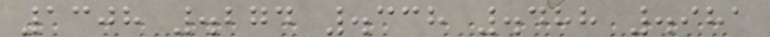1308 .274 .338 .488 .981
